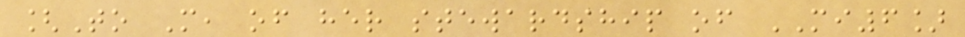[To M, of her stewardship of MI6]
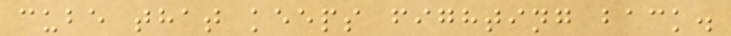cube that keeps fighting back.
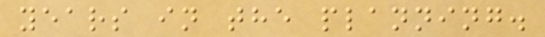years in the planning.
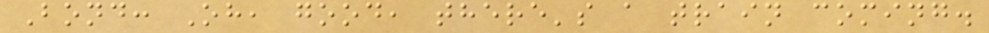Bond: Oh, good, there's a train coming.
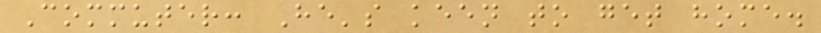Commuter: He's keen to get home.
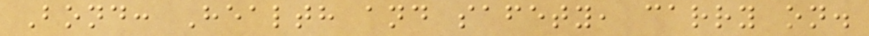Bond: Health and safety, carry on.
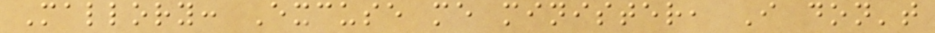Mallory: Excuse me minister, I don't
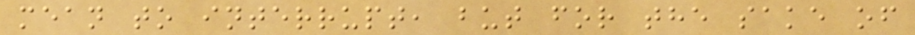mean to interrupt, but for the sake of
